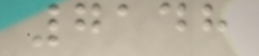7148
